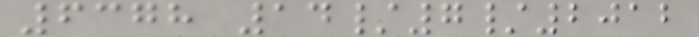6378 14/7/2012
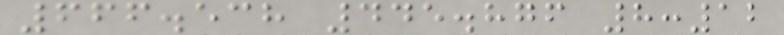666.538 445.876 8:12
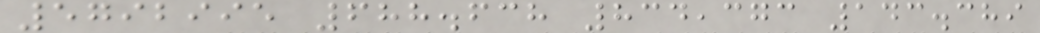5792995 688.638 834,373 143.389
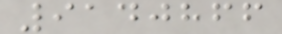9140866
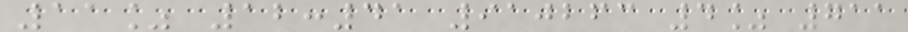11% 12:41 910263 4% 711
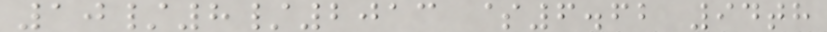10/8/2013 $6.62 94th
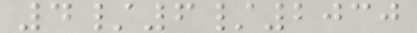4/6/2030
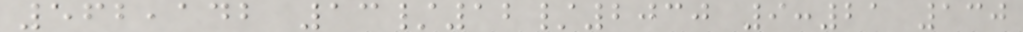562,142 13/12/2030 9:21 130
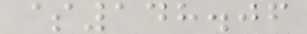$148.06
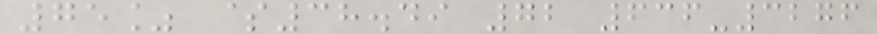75% $38.49 72 636-3276
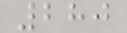280
